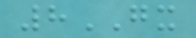8GX
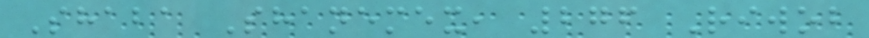Shaba Shanemex, 276 Riwob
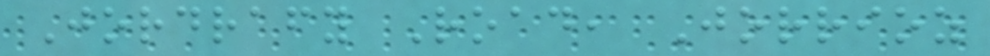Jordrafy Road, Jorrioz
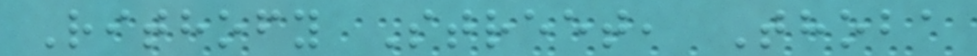Rithofy Street, Thoba
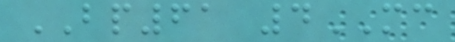BP61 4MC
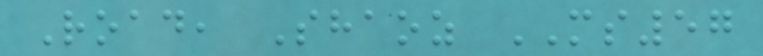Road, Shaoz MS57
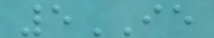5IE
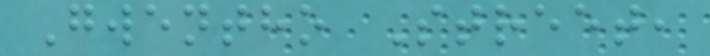Gwentho Street,
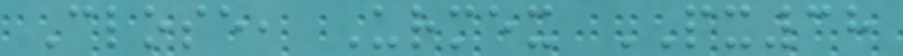Close, Urmex PX38
